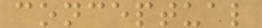conceptual
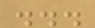...
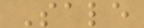Sale
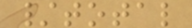/total
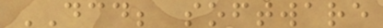DCD; software
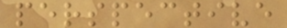perspective
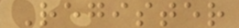Register
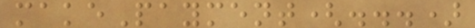makePayment(...)
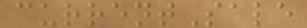currentSale
